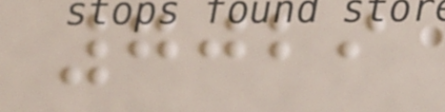7029
